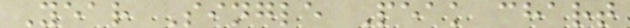Year Single Peak chart
